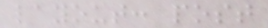layout: post
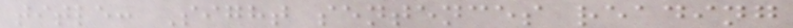title: Sight sentences reading
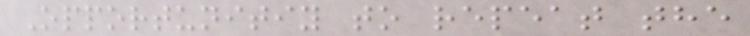Opportunitiy to repeat the
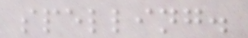spelling.
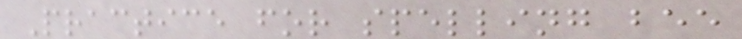Practice for spelling bee
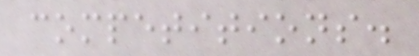competitions.
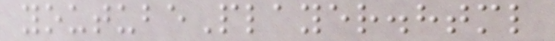youtubePlayer.html
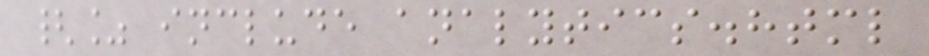{% include analytics.html
